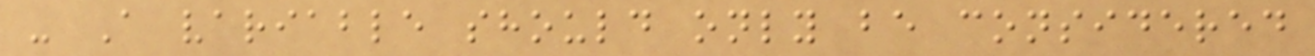- A variable should only be considered
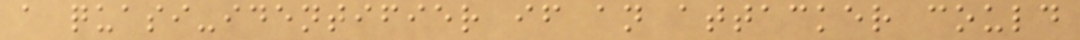a quasi-identifier if an attacker could
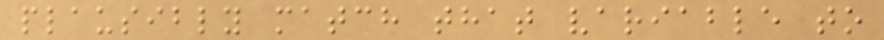plausibly match that variable to
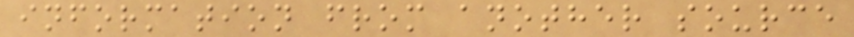information from another source
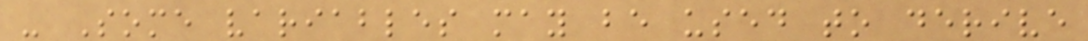- Some variables may be used to derive
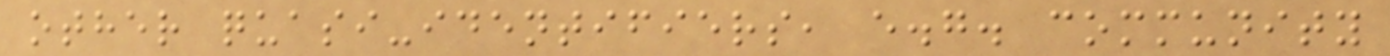other quasi-identifiers, e.g. community
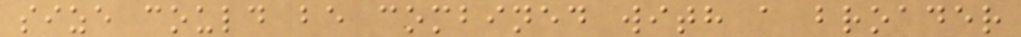size could be combined with a broader
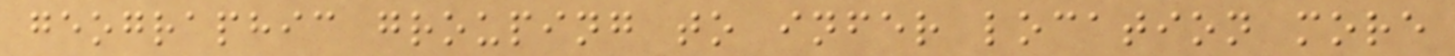geographic grouping to infer location more
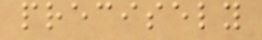precisely
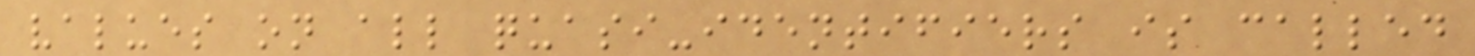values on all quasi-identifiers is called
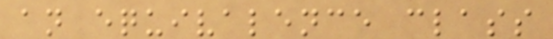an equivalence class
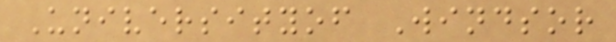Universityof Windsor
